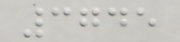3745
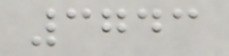3743
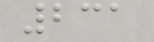231
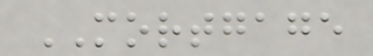MORTGAGE
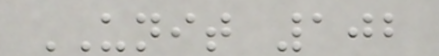UNIT 102
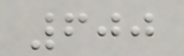600
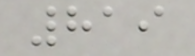819
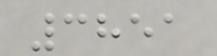3851
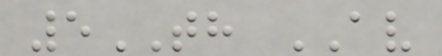5TH AV
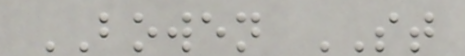BOWEN ST
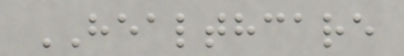HEALTHCARE
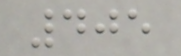405
